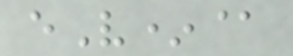eV*@
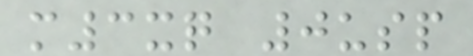m3xq 0usp
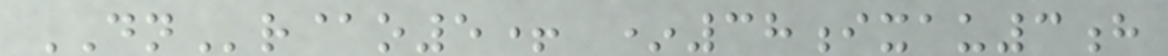DNr@o5+ *38ixau3h
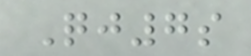Qj7s
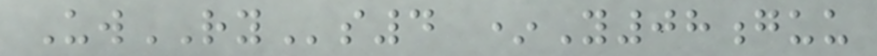UwRYs4 *Y08guu
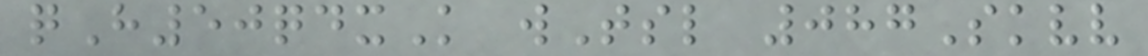qH50qdxK wTsl 087Skvv
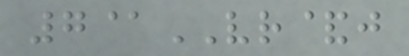7@VR&j
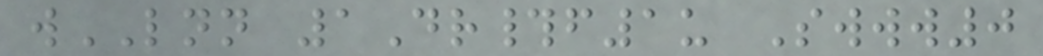wLNN 1Dr#f1u Swww0
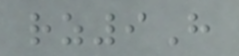rz9H
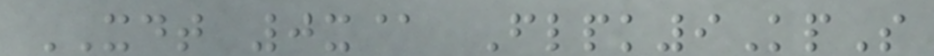XDT 0x@ Flpk9KpS
